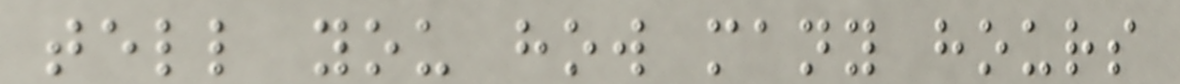tell you how many hours
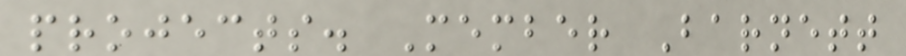projects. Member Barnett
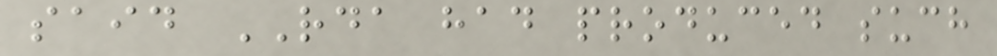said RDA had produced such
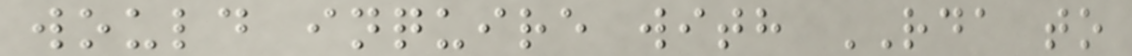would inquire with RDA to
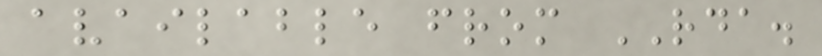available from RDA.
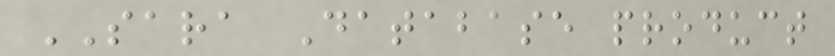SARA Database product
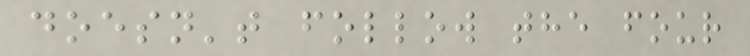doesn't follow the four
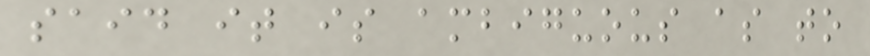said it is ambiguous as to
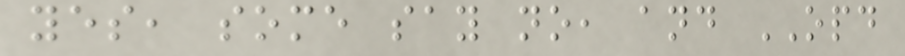yes, some say no, and OPD
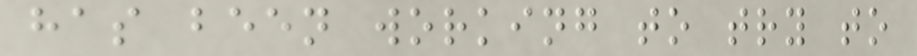has been working to try to
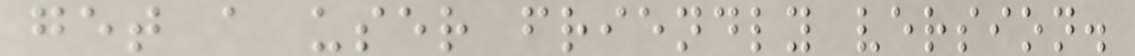get a user friendly version.
